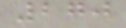270
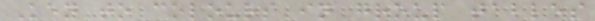Key to colours in group tables
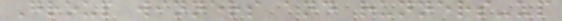Group winners and runners-up
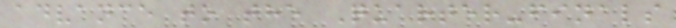advance to the Quarter-finals
